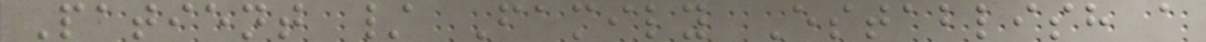Patient / Family Establish a
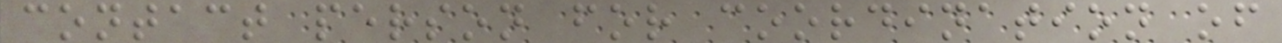contact person for coordination of
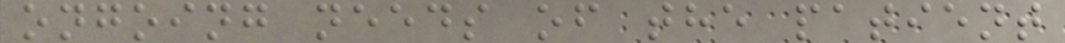ongoing needs of the patient
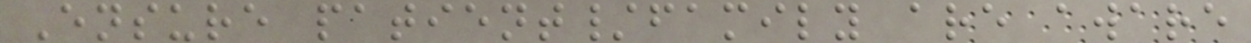Ensure patient/family are aware
